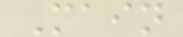Main
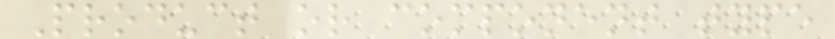Product or component type
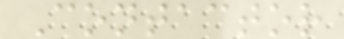Contactor
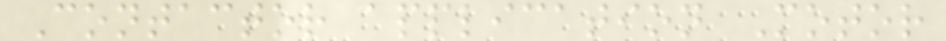Contactor application Motor
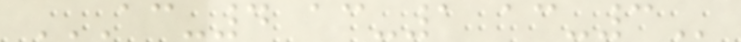AC-4 AC-1 AC-3
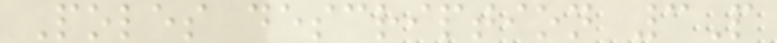Poles description 3P
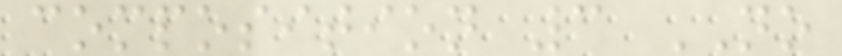composition 3 NO
